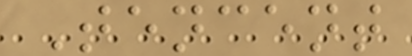Tencent
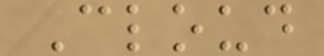Cloud
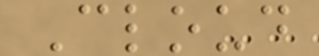Cloud
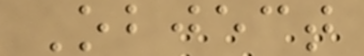Object
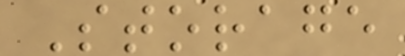Storage
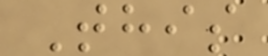This
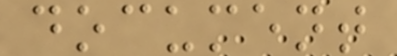document
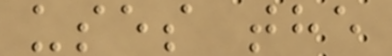uses the
